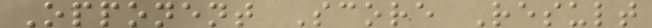Opponent Score Result
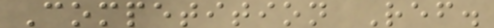Competition Ref.
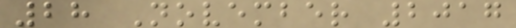28 November 2017
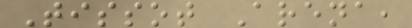Tissot Arena,
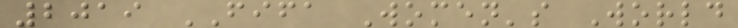2019 FIFA Women's World
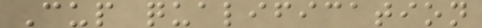Cup qualification
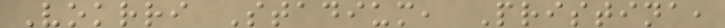Vokrri Stadium, Pristina,
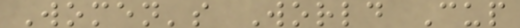Women's World Cup
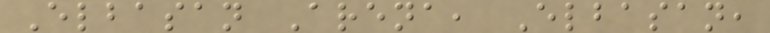Elbasan Arena, Elbasan,
